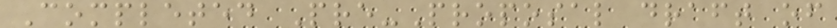Completed Pre-Proposal draft of
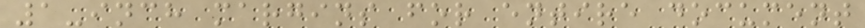1-inch margins for entire document
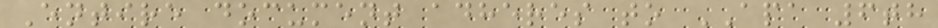Entire document adheres to APA 6th
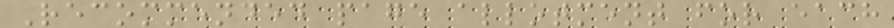Recommended page allotment for each
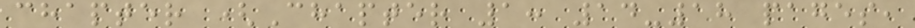chapter (Chapter 1: 14-18 pages,
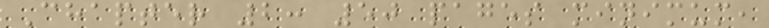Chapter 2: 50 pages minimum,
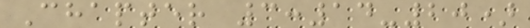Chapter 3:14-20)
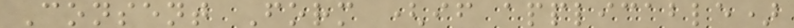Consent Form (if applicable)
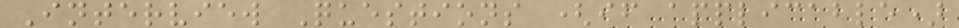Interview Questions (if applicable)
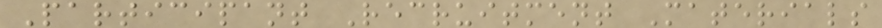Participant Recruitment Materials
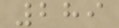289
